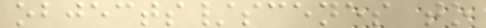objects/scenes to
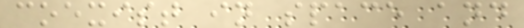coexist in space and
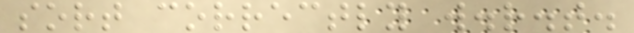sort correctly w.r.t.
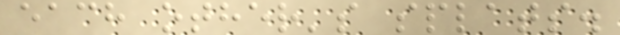each other's splats.
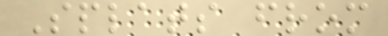Splats from
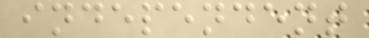independent
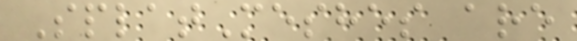SplatMeshes are
